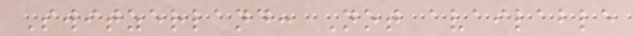Switzerland: Not available
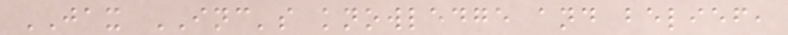JAX INC's knowledge and belief,
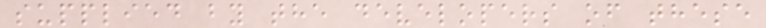supplied by the developers of these
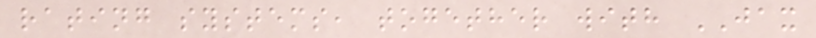rating systems, together with JAX
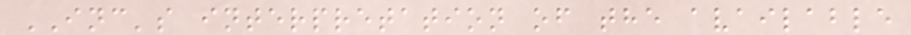INC's interpretation of the available
